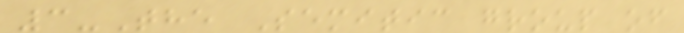3-The Semitic group of
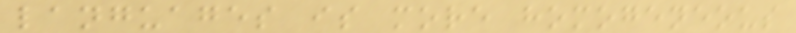languages is more homogeneous
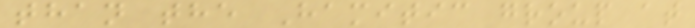than the Hamitic group at
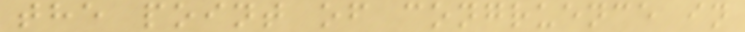the point of congruence in
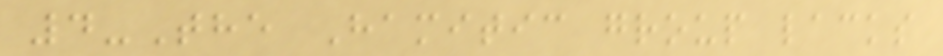4-The Hamitic group lacks
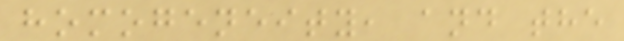homogeneity, and the
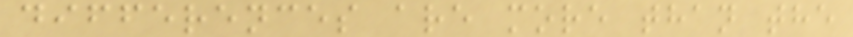differences are more than the
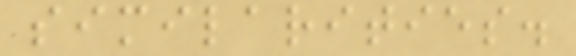similarities.
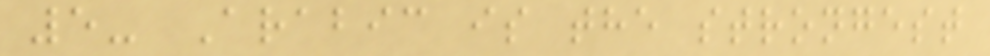5- Arabic is the strongest
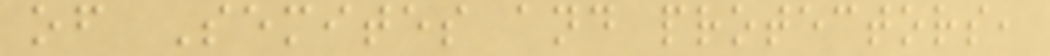of Semites and protectors,
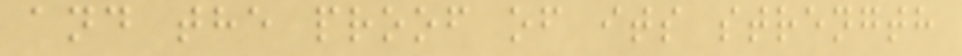and the proof of its strength
